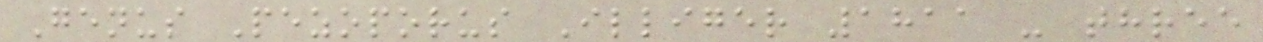Genus Pezoporus Illiger 1811 - three
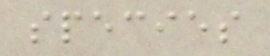species
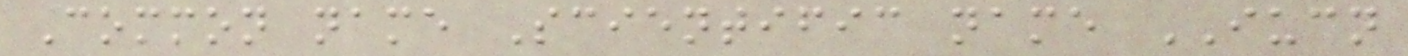Common name Scientific name IUCN
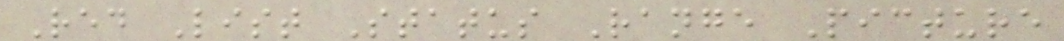Red List Status Range Picture
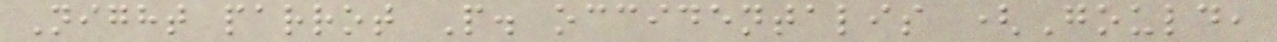Night parrot P. occidentalis (Gould,
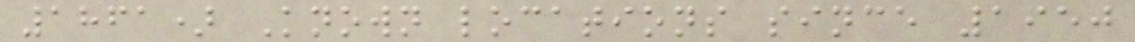1861) Known locations since 1950
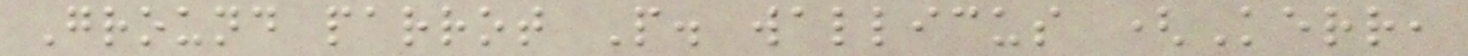Ground parrot P. wallicus (Kerr,
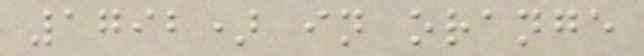1792) in orange
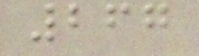267
